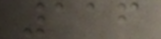116
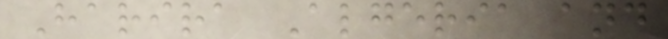Harira Algeria and
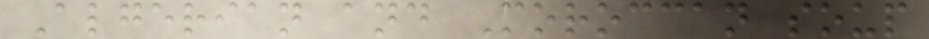Algerian and Moroccan soup
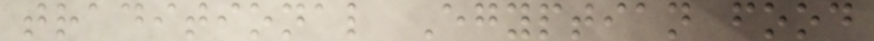traditional Egyptian food
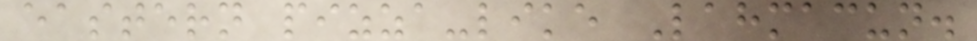eastern pizza-like Lahmacun.
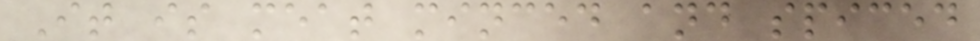It is meat minced and spiced
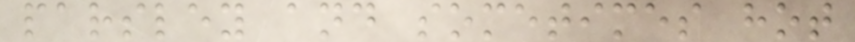parsley and sometimes hot
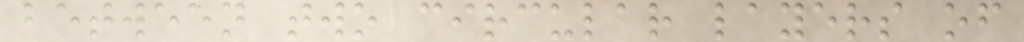between two circular layers of
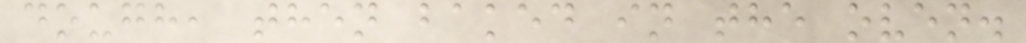dough, then baked in the oven.
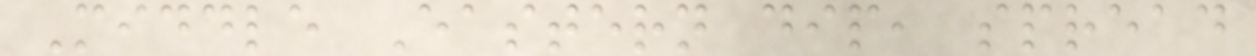Middle Eastern dip, spread
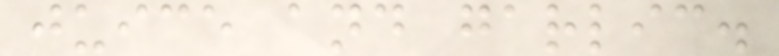juice and garlic.
